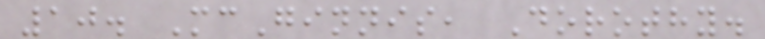10. McGinnis, Dorothy.
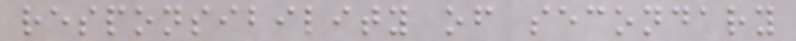responsibility of secondary
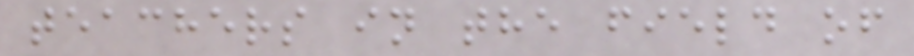teachers in the field of
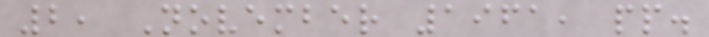2, November 1961, pp.
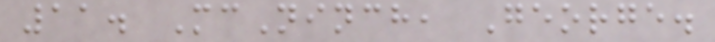11. McNinch, George.
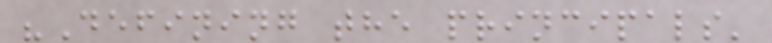"Defining the principals'
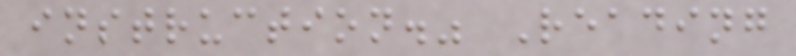instruction." Reading
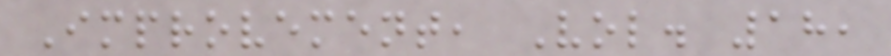Improvement, Vol. 18,
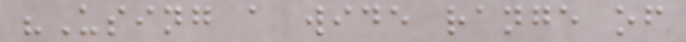"Using a wide range of
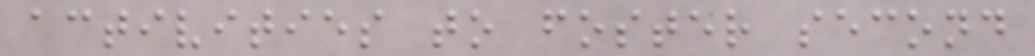activities to foster second
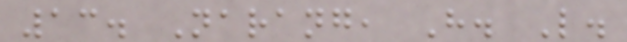13. Narang, H. L.
